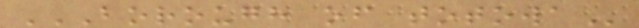BOROUGH OF TOTOWA
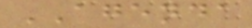AGENDA
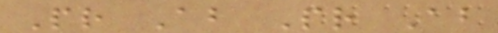Pr Ab Pr Ab
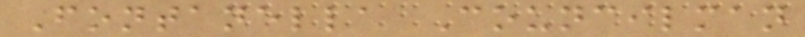Fontanella Councilman
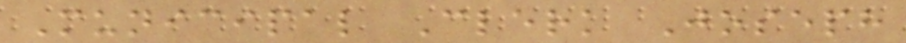Municipal Clerk Joseph
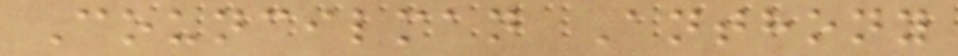Councilman Anthony
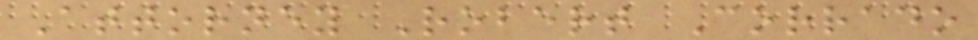Attorney Robert Corrado
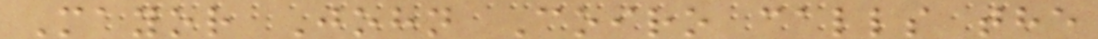Mayor John Coiro calls the
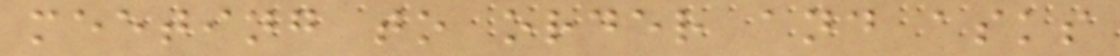meeting to order and asks
